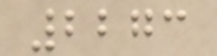2273
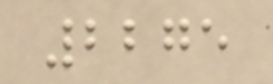2275
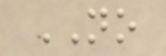NO
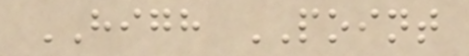HIGH POINT
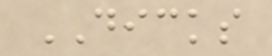DICKS
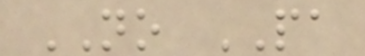NO PA
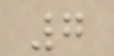7
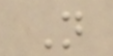N
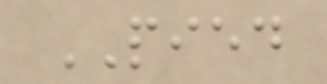PIED
